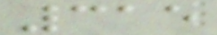315
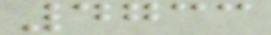4733
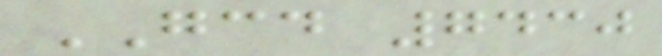GCD 7430
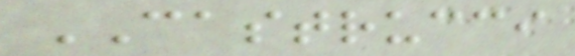CASTRUCCI
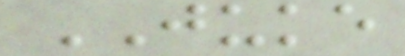JUKE
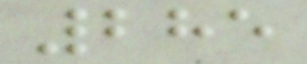285
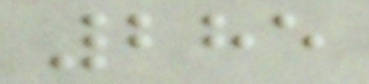285
